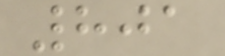801
